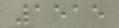1515
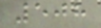508
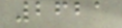2621
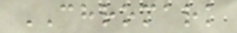CHROMARK
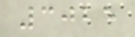3025
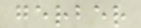gerber
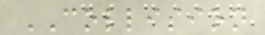COLLISION
